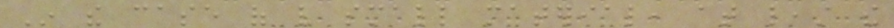In the case of very small material, at least the
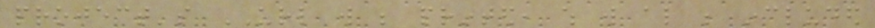project's URL will be printed, which will also be included
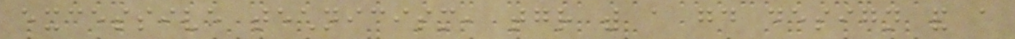excessive technicism, together with a good design and a
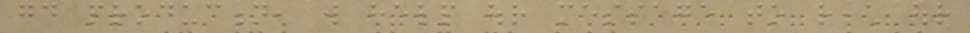good production, will help our message to reach our
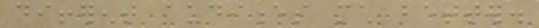different audiences much better.
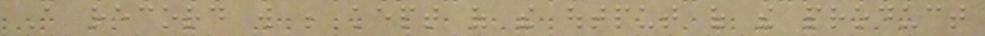A record will be kept of the output of the product
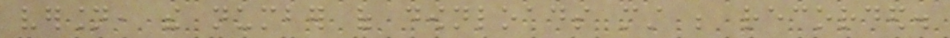version, the number of downloads must be recorded.
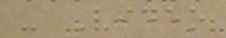- Video
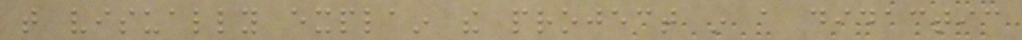that visually explain the project in a didactic
